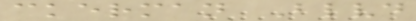ckerman Blvd
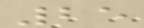25
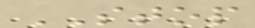STOP
